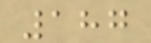187
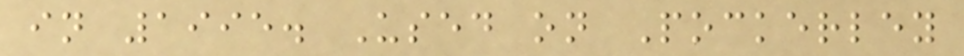in 1995. Used on Pockerley
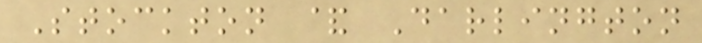Stockton & Darlington
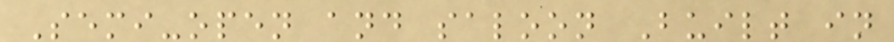Semi-open and saloon Built in
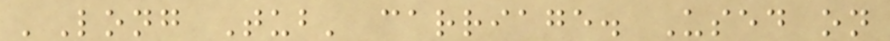'Long Tub' carriage. Used on
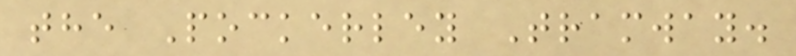the Pockerley Tramway.
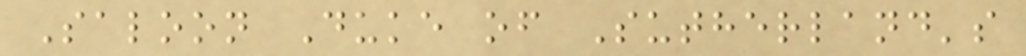Saloon Duke of Sutherland's
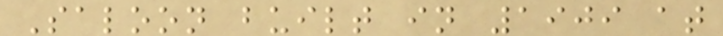Saloon built in 1909 at
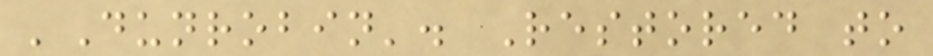'Dunrobin'. Restored to
